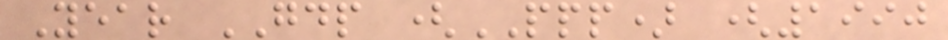Year GDP (PPP) (1990
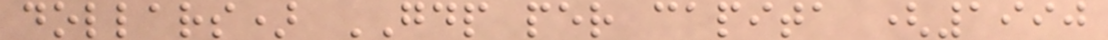dollars) GDP per capita (1990
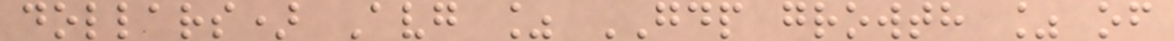dollars) Avg % GDP growth % of
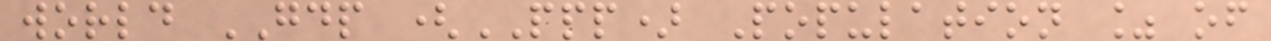world GDP (PPP) Population % of
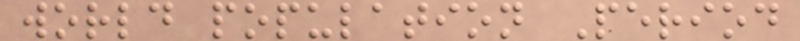world population Period
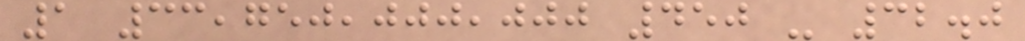1 33,750,000,000 450 - 32.0
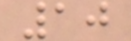10
